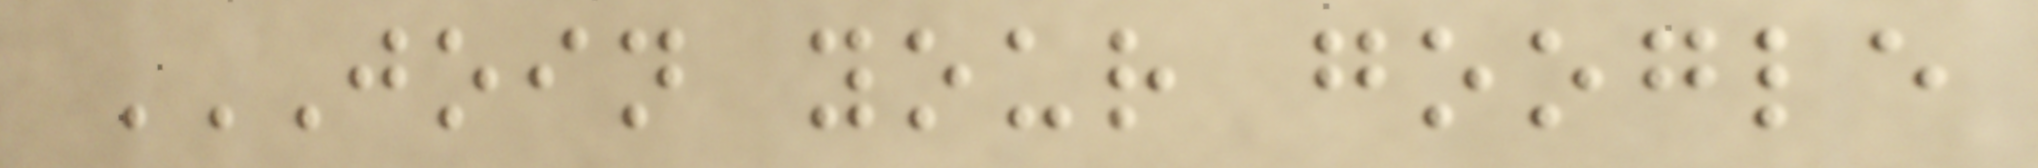JOIN YOUR GOOGLE
